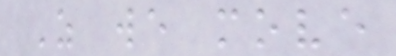As we move
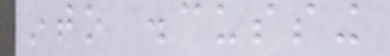into discussing
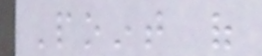Point of
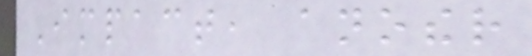Impact, another
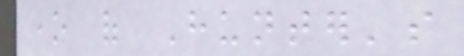one of Hunter's
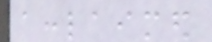acclaimed
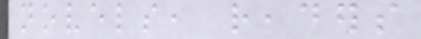novels, readers
